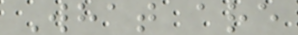What are
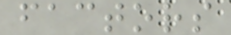factors
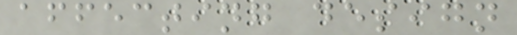affecting design
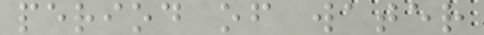period of water
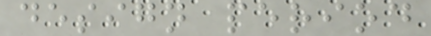design period
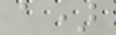a)
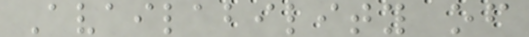Availability of
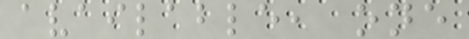available, one
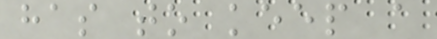has to keep a
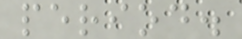period.
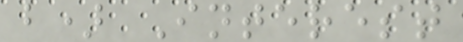b) Interest
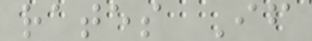rates If
